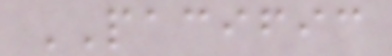PACIFIC
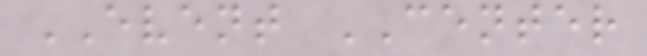EVENT CENTER
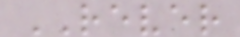REVER
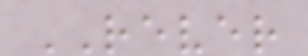REVER
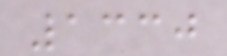1330
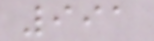991
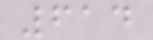614
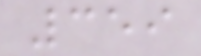359
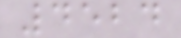4524
